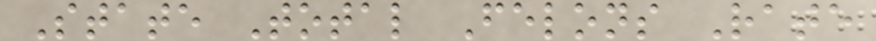State Total Felons Rate
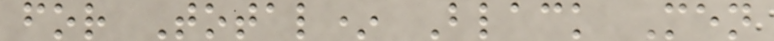for Total* Black Men
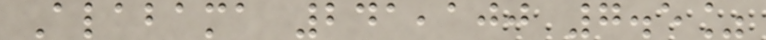Alabama 241,100 7.5%
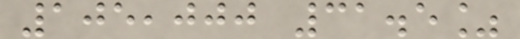105,000 31.5%
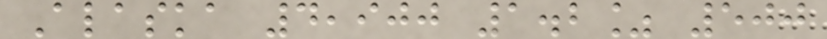Alaska 4,900 1.2% 500
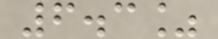6.3%
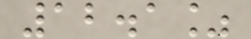12.1%
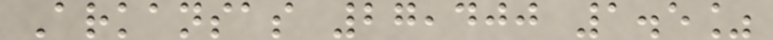Arkansas 27,400 1.5%
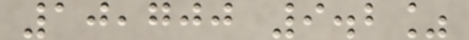10,700 9.2%
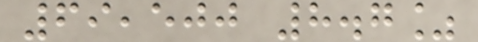69,500 8.7%
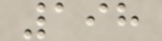198
